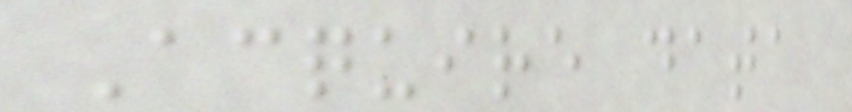Acquire data
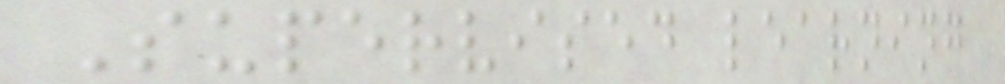Supervised learning
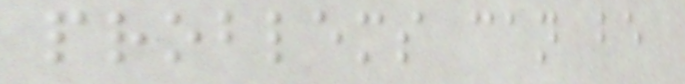problems can be
